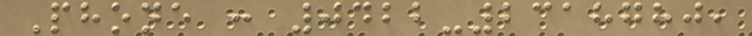Phone : 0422-2318780,
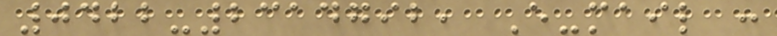0422-2314792, E-mail :
